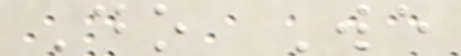Do We
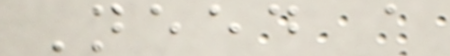Need a
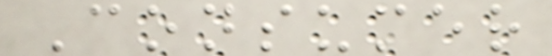Consumer
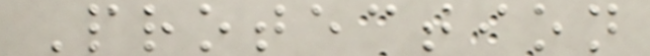Protection
